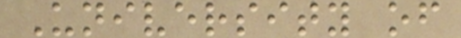University of
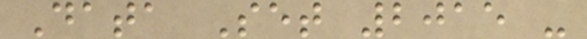Data Set 2015 -
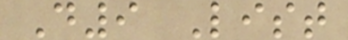D9 List
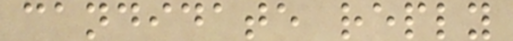candidate reply
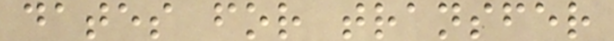dates for transfer
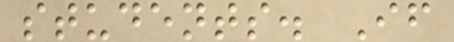students. If
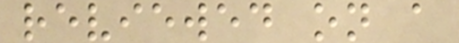reviewed on a
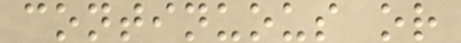continuous or
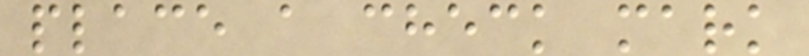place a check mark
